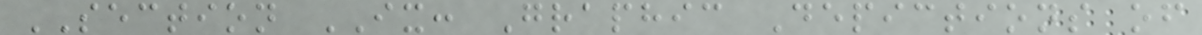SECTION IX: Graphic Depictions of
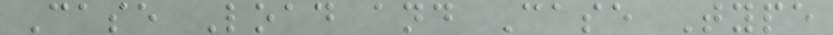Case Load and Case Type
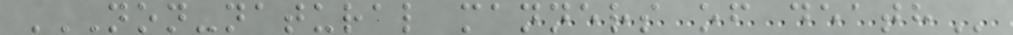NON-NATURAL MANNERS OF DEATH
